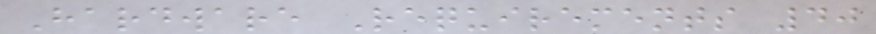Hardware Requirements 40
